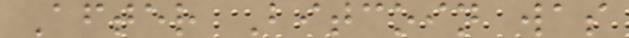After Bitcoin was
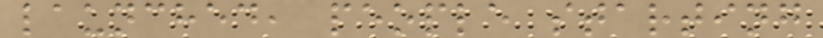launched, people starting
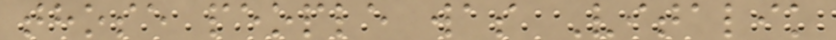those people was Vitalik
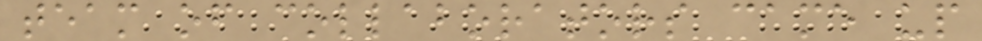team of collaborators came up
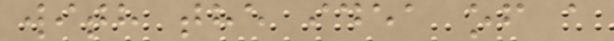with the idea of a
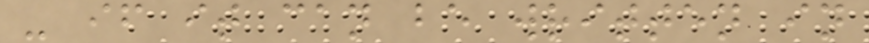- if it can be written in
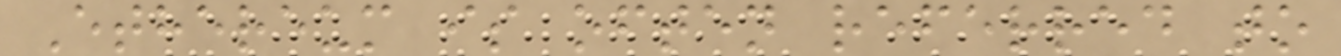Ethereum is often referred to
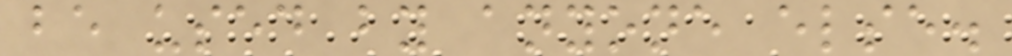be used by anyone else.
